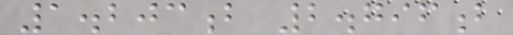1.203b 2.796b
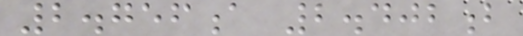2.756a 2.402b
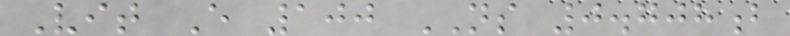Vit E 100 NS 0.708b
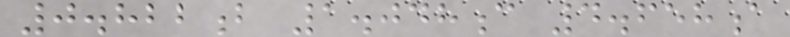0.822b 1.048c 4.658a
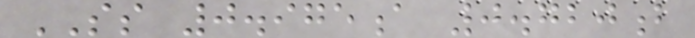SS 0.975a 0.720b
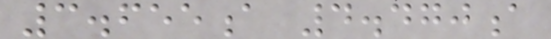3.655a 4.470a
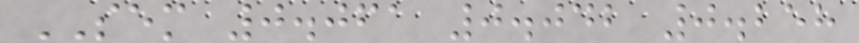SEM 0.061 0.042 0.258
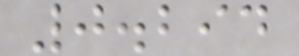0.294
